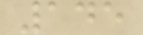145
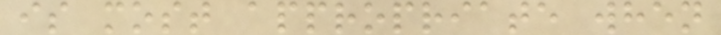is most appropriate when
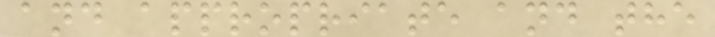and appropriate and the
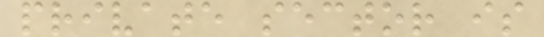private sector is
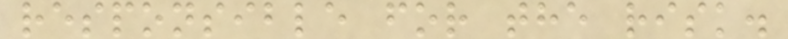responsible for the risk.
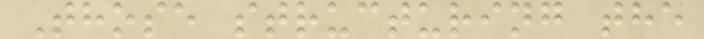Those structuring the
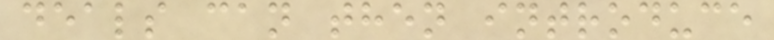deals can then introduce
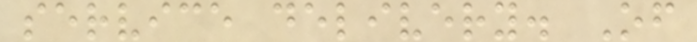service delivery. Of
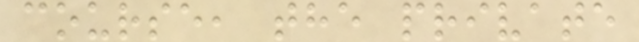course, the private
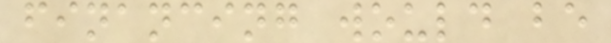financing would be
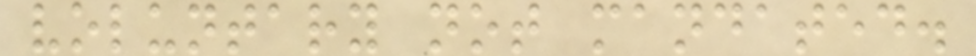voluntary not mandated.
